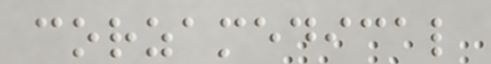corzamedical
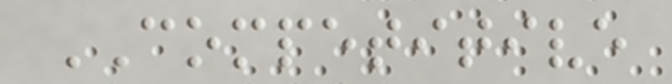COMPETITIVE
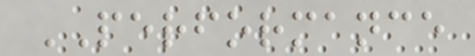PERFORMANCE
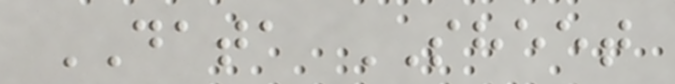DATA SHEET
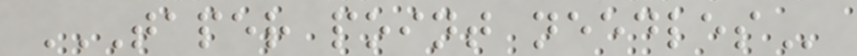TAPER POINT NEEDLES
